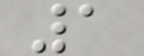1
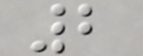2
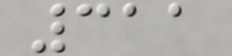311
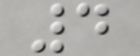4
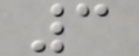3
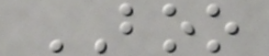BOO
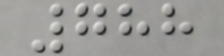788
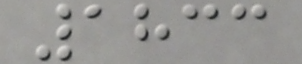1833
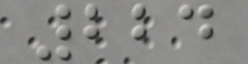224
